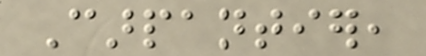Carpantier,
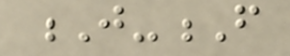J-F
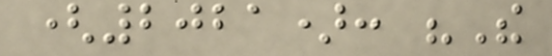(2021): "The
